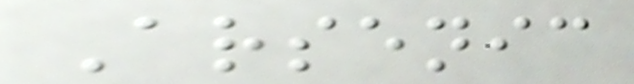Arsenic
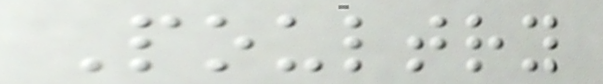Poultry
